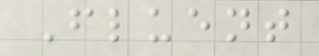Fluent
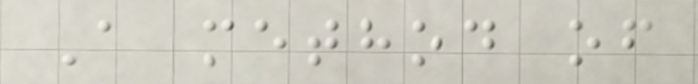A method of
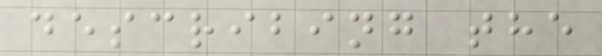describing the
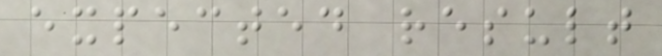expected result
